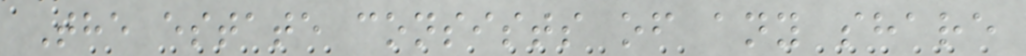The estate consists of any share
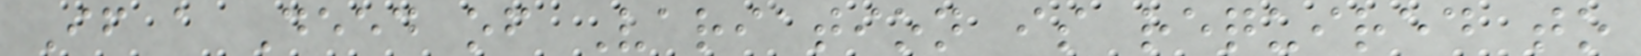If a Deed of Variation is required to
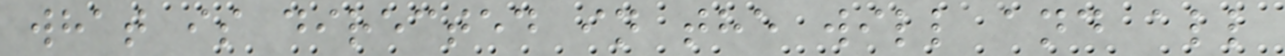what is directed in the will and all
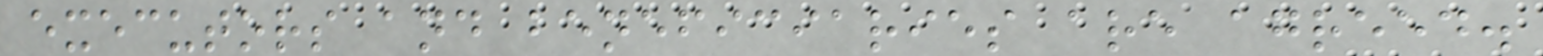executors and beneficiaries are agreed.
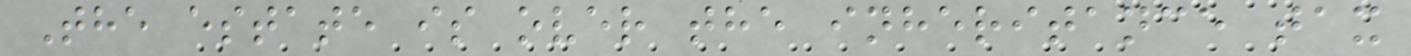The estate is over the inheritance tax
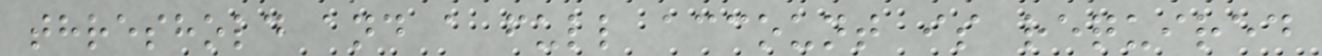threshold and a full account is required
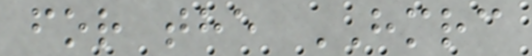for the HMRC
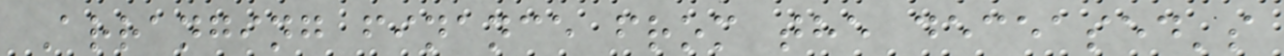Arranging finance from the deceased's
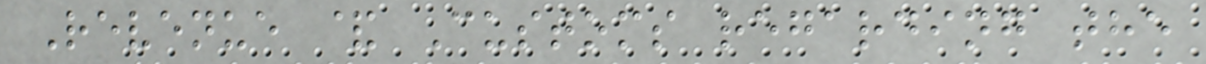Revenue & Customs regarding the
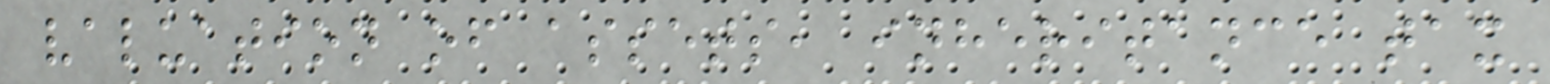valuation of assets, inheritance tax
